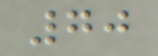70
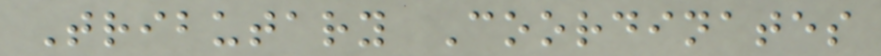Tributary Coordinates
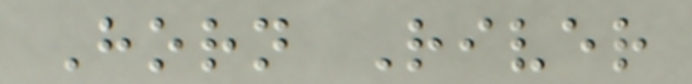Horn River
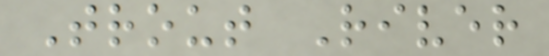Trout River
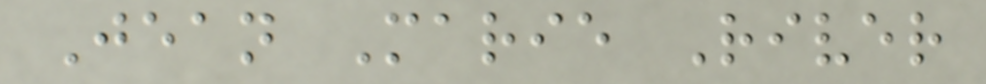Jean Marie River
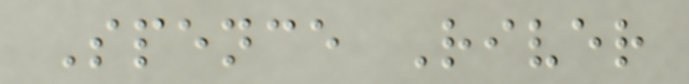Spence River
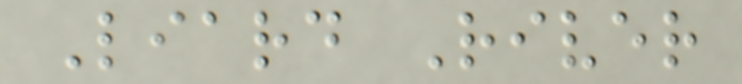Liard River
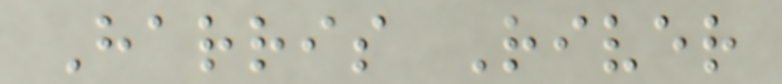Harris River
